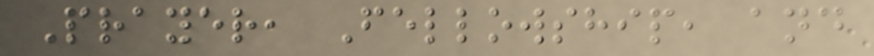Prayer, Fellowship, and
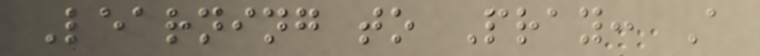Learning to Pray: A
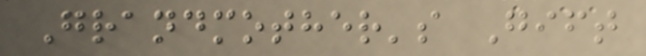Grandmother's Gift
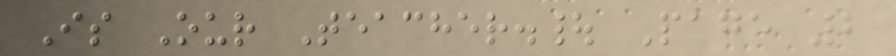Is Our Teacher.| Page 2
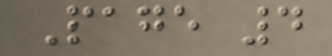Page 4
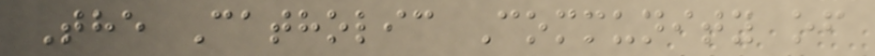The Catholic Community of
